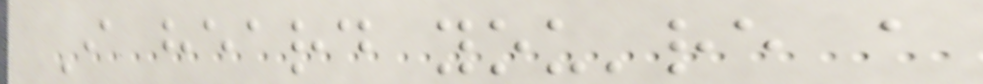I heard you're a
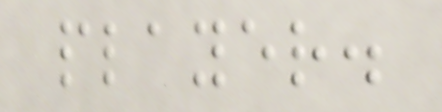player.
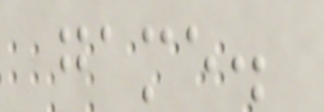game.
